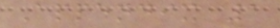Appendix 1
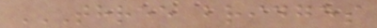THREE BRIDGES
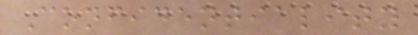Confidentiality
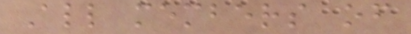All members of
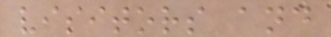visitors and
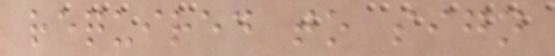required to sign
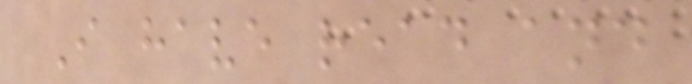I have read and
